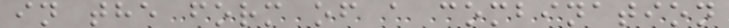in the form of a combination
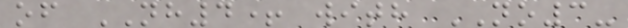of NH4+ with NO3-
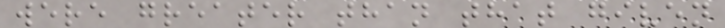were greater than that given
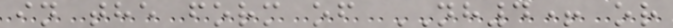in the form of NH4+ or
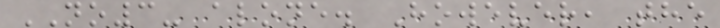NO3- alone. However, the
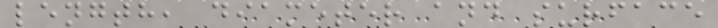length, diameter and surface
